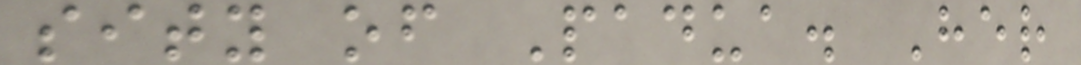sity of Padua. Her
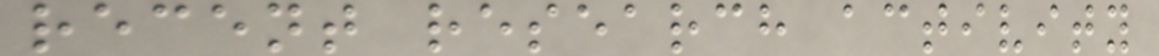recent research activity
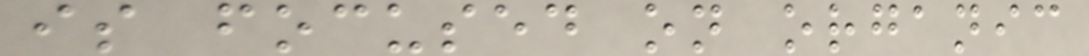is focused on organic
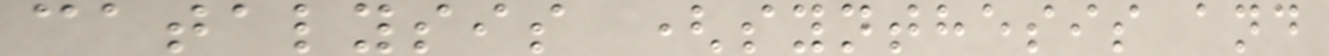catalysis (synthesis and
